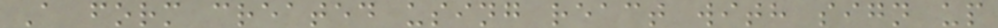A form created using react with sign up
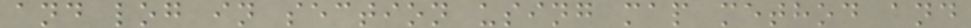and log in section using map method and
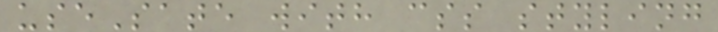useSate with css styling
